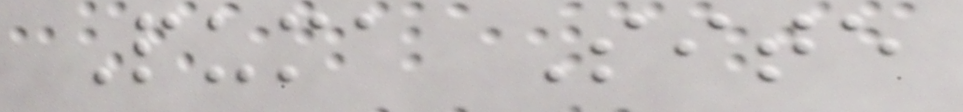Puma Site
